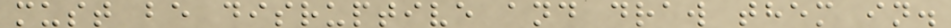must be disruptive and draw them in.
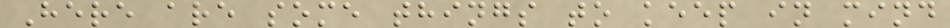Here are some things to keep in mind
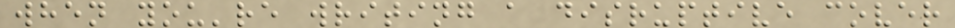when you're writing a disruptive cover
